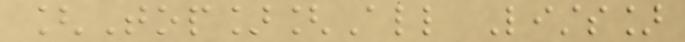[Top][All Lists]
